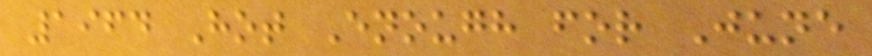1964 Hot Enough for June
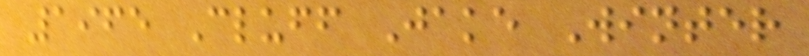1965 Cluff Jake Winter
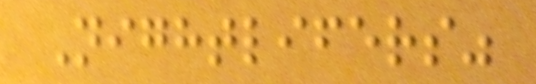Nightlifers"
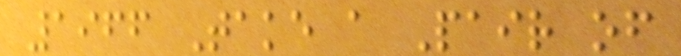1966 Take a Pair of
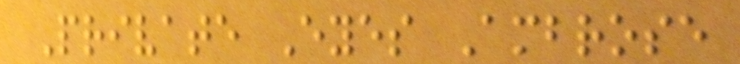Private Eyes Ambrose
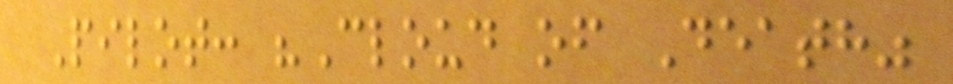Pilot: "Cloud of Death"
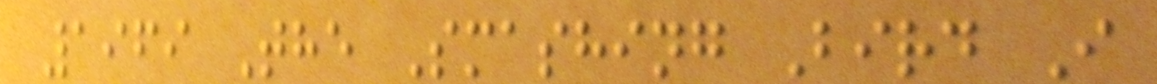1969 The Smashing Bird I
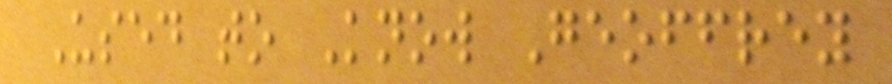Used to Know Geoffrey
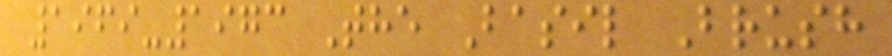1969-1973 The Basil Brush
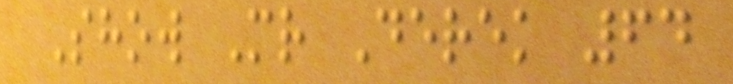Show Mr Derek 64
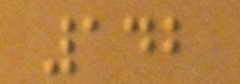142
